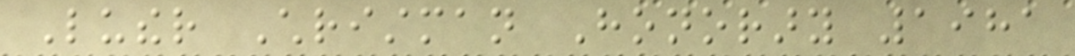Luther Christman Honorary 1981
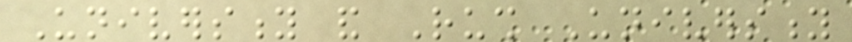University and Rush University
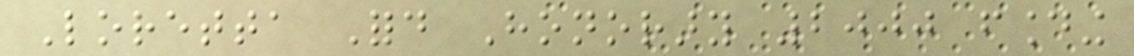Loretta Ford Honorary 2000 founding
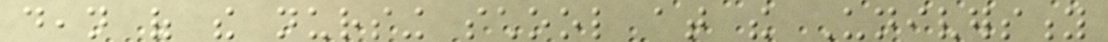dean of the nursing school at the University
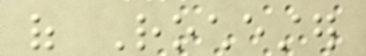of Rochester
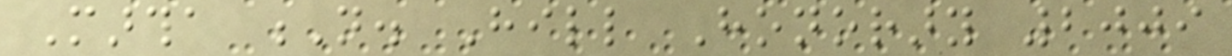Martha N. Hill Honorary 2009
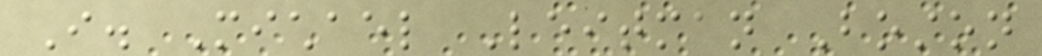I. Michael Leitman Boston
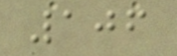106
